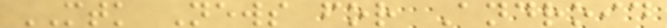MTK News for Android
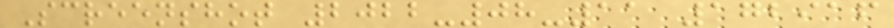Screenshot 2022-08-11 172916
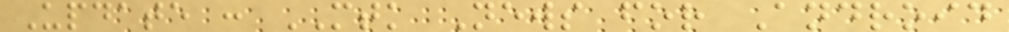Update : MTK News for Android
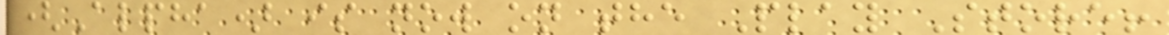(Alpha) is now on the Play Store!
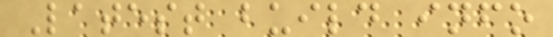Latest build info
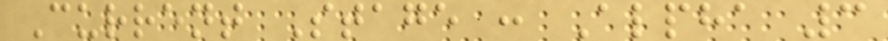Current Stage : Alpha 3
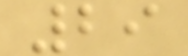29
